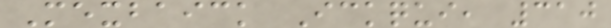Mexbaick Ickqui, 310
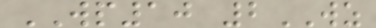WP10 2WZ
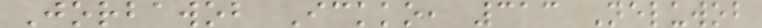Jorbawob Ickko, 313 Neluwob
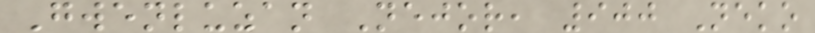Gwenluzan Nejor, 900 Neko
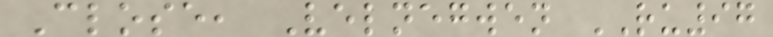Close, Velnegwen RU97
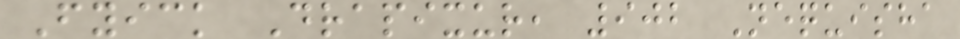Fyick Drapixur, 902 Nequisha
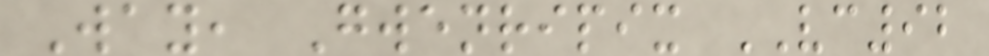Way, Gwenripix VC92
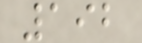192
